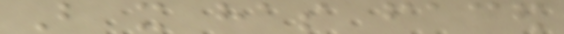But it has faced
